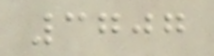3707
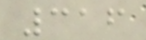316
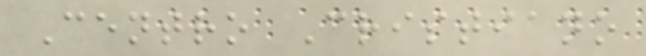Centro Cristiano
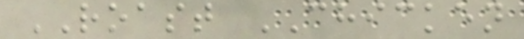ROAST CHICKEN
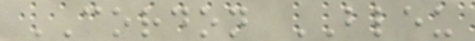CORDON BLEU
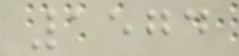1574
